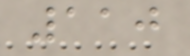110
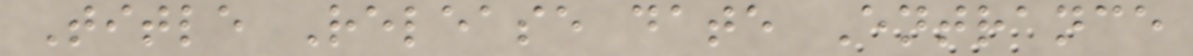Title Release date Entrance
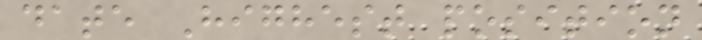date Highest position
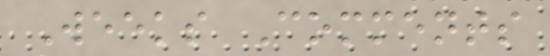Weeks Comments
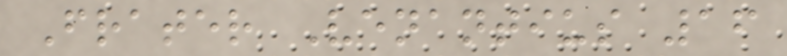Frater Venantius 16
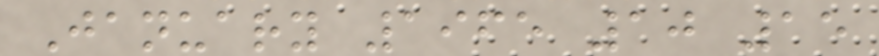January 1965 10 15
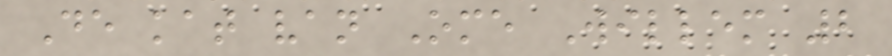De kat van Ome Willem 2
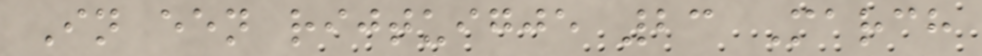In een rijtuigje 23 March
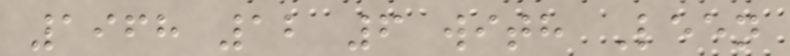1968 12 6 with Leen
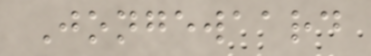Jongewaard
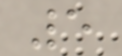5
